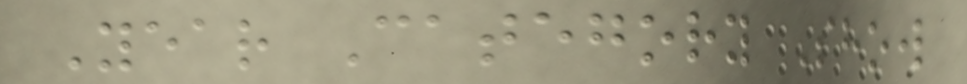Year Category Show
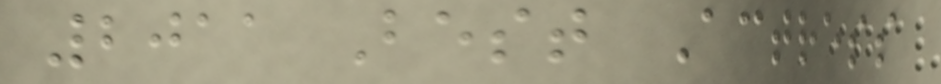2011 Best Actress
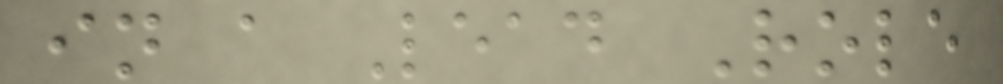in a Lead Role
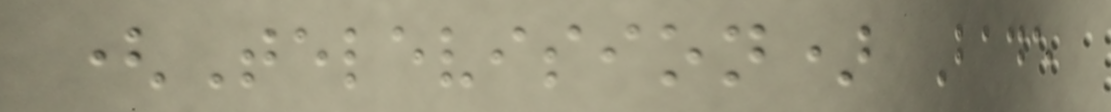(Television) Bade
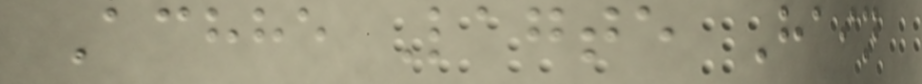Achhe Lagte Hain
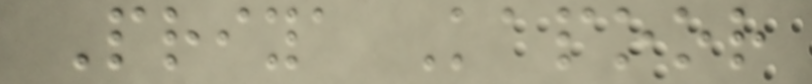Priya Kapoor
